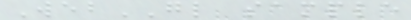WebGL sample
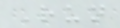Run
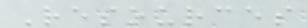Resources
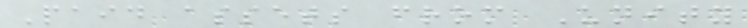Paid assets from Unity
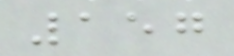157
